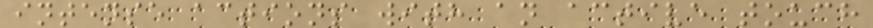intense actions with an active touch
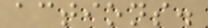actions.
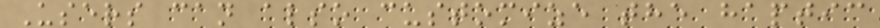Users can also customize the haptic
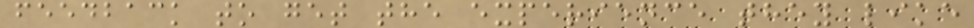feedback to get the experience they like
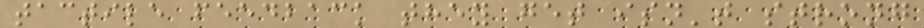tactile feedback they get isn't strong
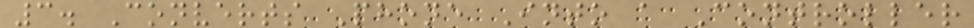3. Converts Phone Into a Controller
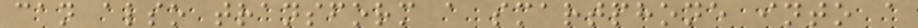can also transform a smartphone into a
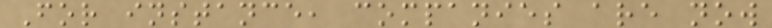For instance, companies are now
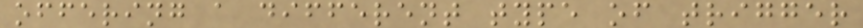offering a different type of trigger
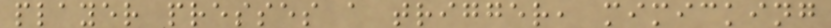player presses a trigger, mimicking
